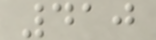410
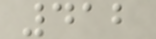412
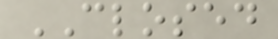CLOSED
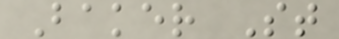Baker St
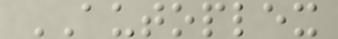AUTOPLEX
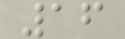16
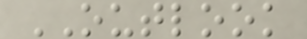OUTLOOK
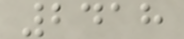2418
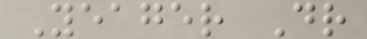Yeager Dr
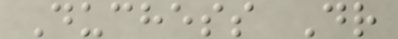Duchess Dr
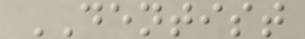DENTIST
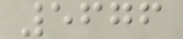5676
